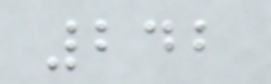242
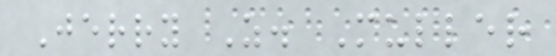Jerry Z. Muller
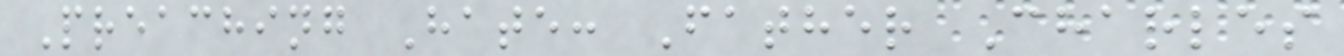Preaching Hate: Father Charles
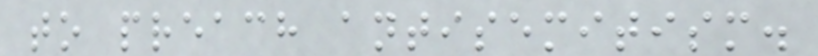to preach antisemitism.
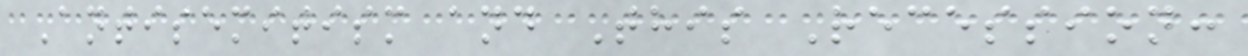Antisemitism and This Recession:
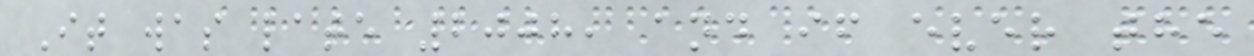It was late 2008, and if ever the
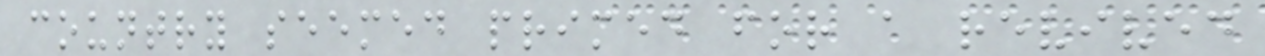country seemed primed for a revived
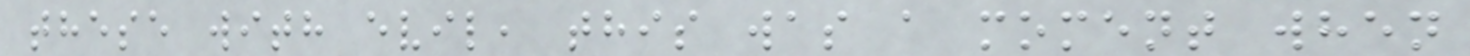these with evil, this was a moment when
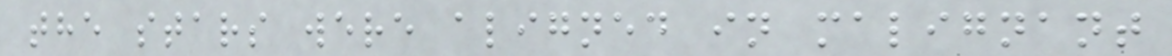the stars were aligned in malignant
